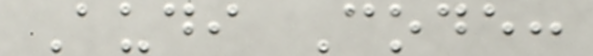Audi Code:
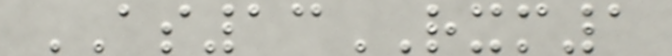AS13RXM1
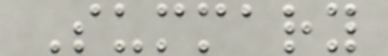Summary
